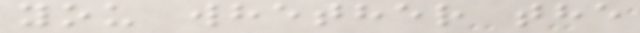you whether the
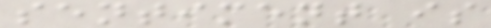sentiment is
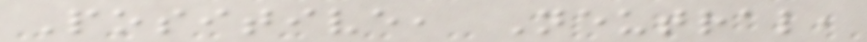Positive, Neutral,
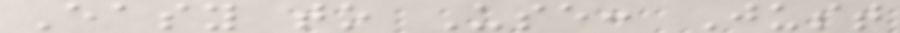Easy to Use: Just
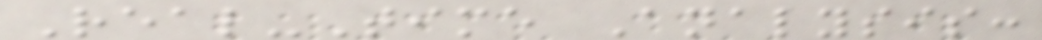Real-Time Analysis:
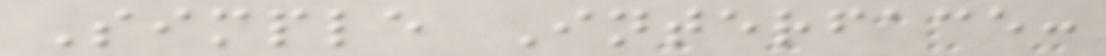Simple Interface:
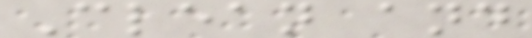Clean and
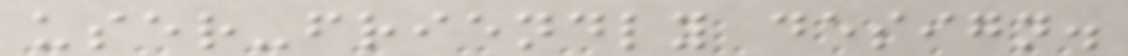user-friendly design.
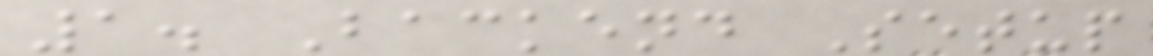1. Backend Setup
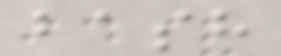bash
